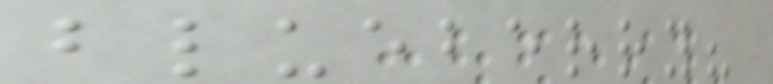blueberry?
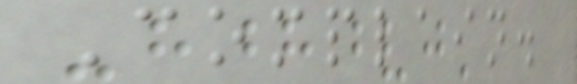Complain.
